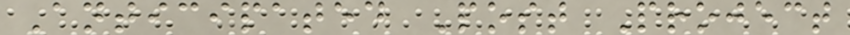Anticipated Post Project
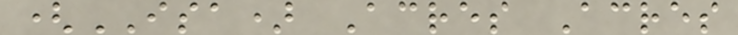(ISA) Acres Acres
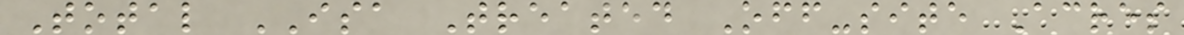Total ISA Treated Off-site Acres
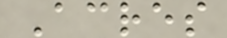Acres
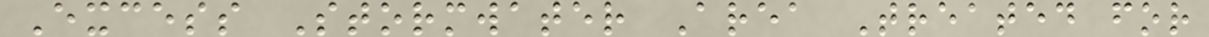Excess Stormwater Area Treated for
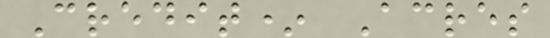Credit* Acres
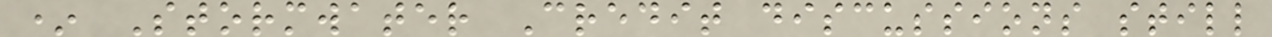* Stormwater Credit discussions still
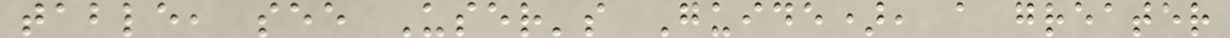table, see User's Guide), a greater
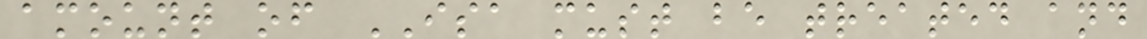amount of ISA must be treated and
